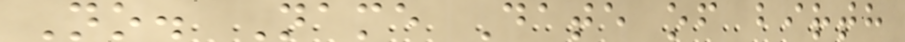No. Name Date of birth
